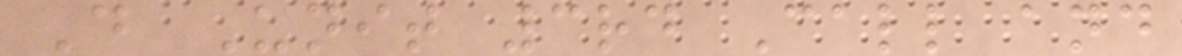D Unit 3rd Call and
